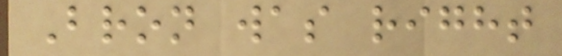Bron was right
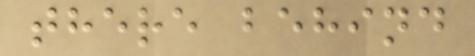there behind
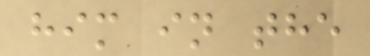him in the
